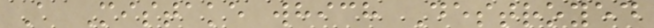A Mistake which Destroyed
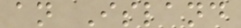an Island
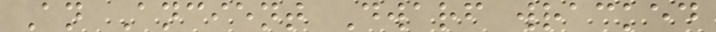An Ancient Dwarf wracked
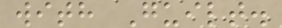with Guilt.
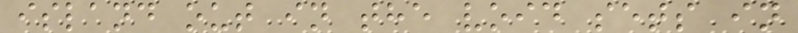island out in the void sets in
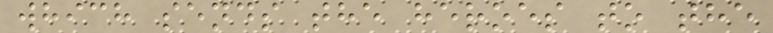which sends the heroes to the
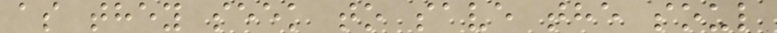as they seek to save the soul
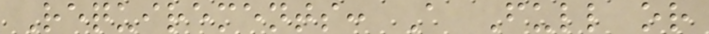Requirements: A Full or
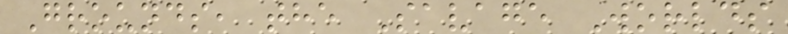Grounds, the Savage Worlds
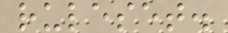ruleset.
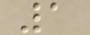1
